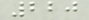220
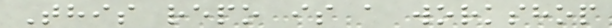This repo is a workshop
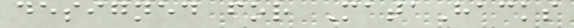designed for MataHacks
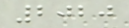2020
